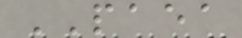PAEA
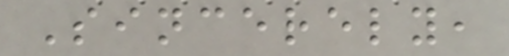Sincerely,
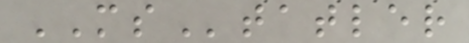MStatler
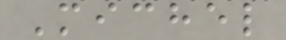Michel
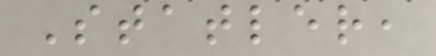Statler,
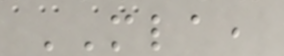MLA,
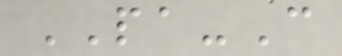PA-C
